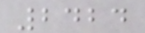2424
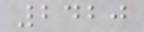2420
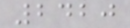2420
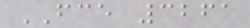FCE 3261
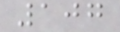107
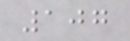107
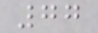77
